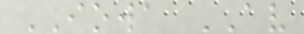IOWA AV
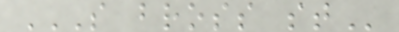S BROSS ST
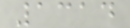1314
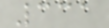331
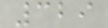329
